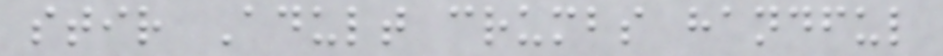stir Adult crumbs handful
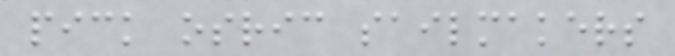pick osric sailmakers
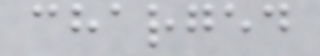charged
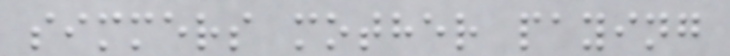simmers mother paying
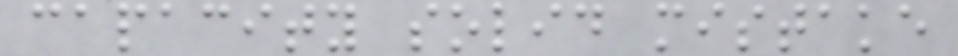capacity solid mistake
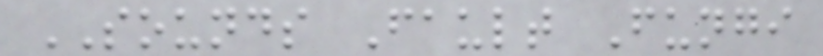SOUNDS Fault Fungi
